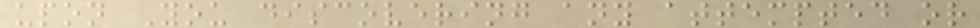upon You discovering any attempted or
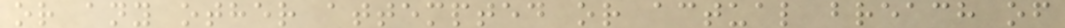or any other attempted or actual breach of
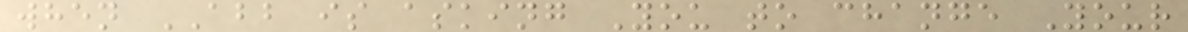when ABB is asking You to change Your
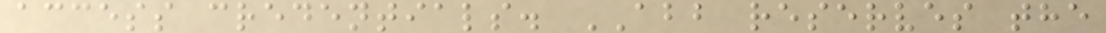access credentials. ABB reserves the
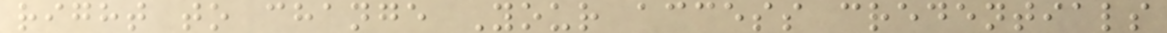right to change Your access credentials
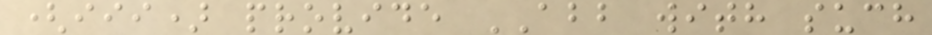(iii) provide ABB with such
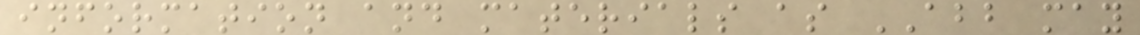information and materials as ABB may
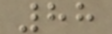88
